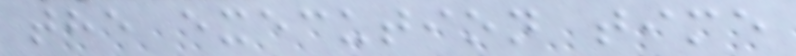the execution time
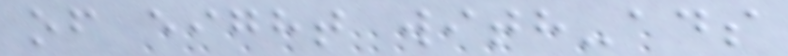of eight with-ads
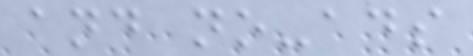and no-ads
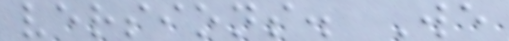versions. We
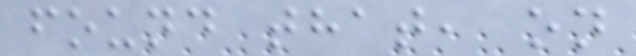found that, on
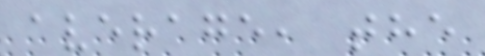average, the
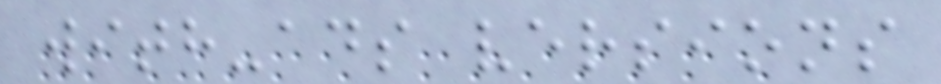with-ads versions
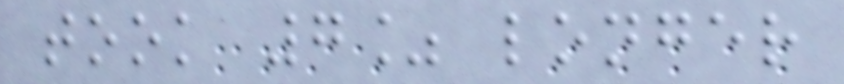took 7% longer
